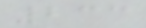233
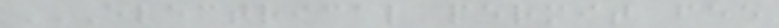ELECTRICAL PERMIT FEE
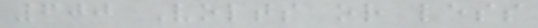600 Volts or less
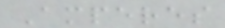Amperes
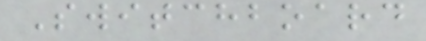Switchboard
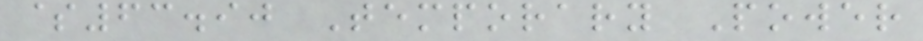$63.90 Temporary Power
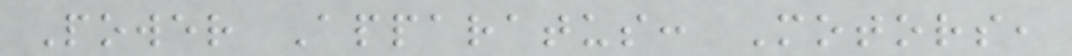Power Apparatus: Motors,
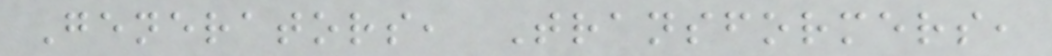Generators, Transformers,
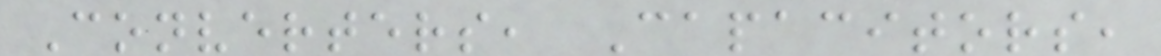Converters, Capacitors,
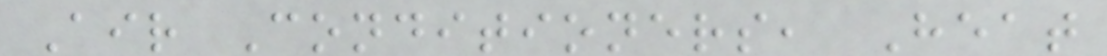Air Conditioners, Heat
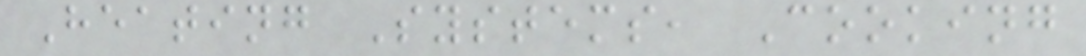Heating Systems, Cooking
